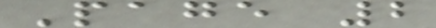Page 2
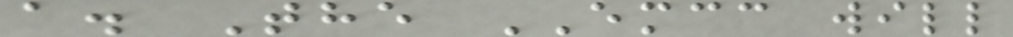a. The EMCC will
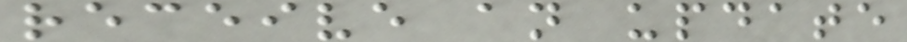receive an update
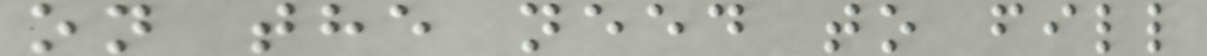on the need to fill
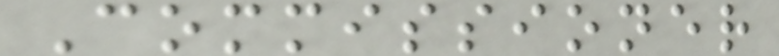Commissioner
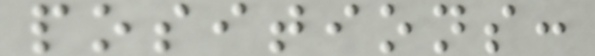positions:
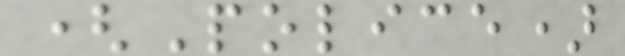(Police)
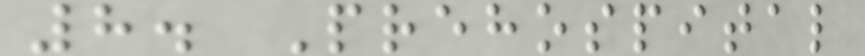8. Prehospital
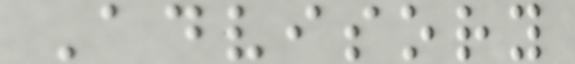Advisory
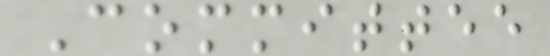Committee
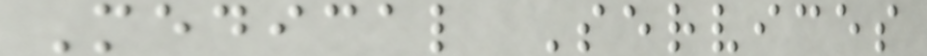Medical Services
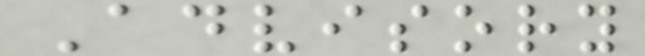Advisory
